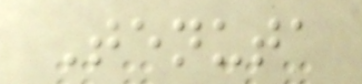Tenuta
